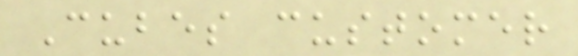Cubes customer
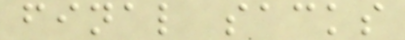final sacks
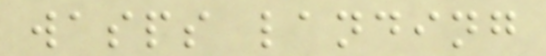wasps landing
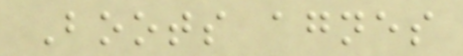Boots agnes
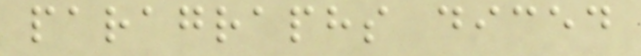paragraphs diced
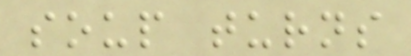soup turns
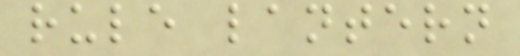rule lantern
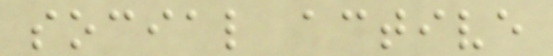social active
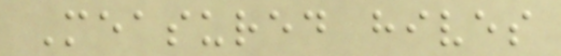Measured hives
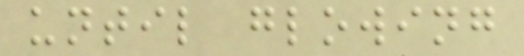until glowing
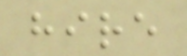hire
